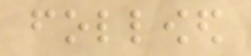followed
